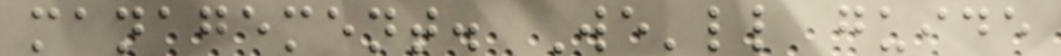management. We'll guide
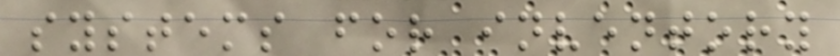systems for inventory
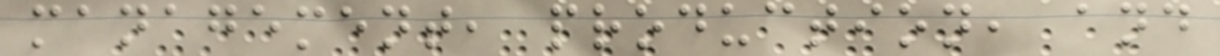management, production, and
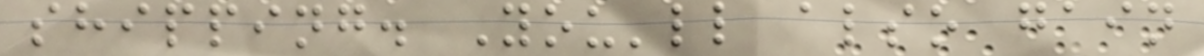shipping. You'll also gain
